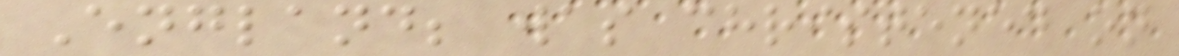England; was christened on
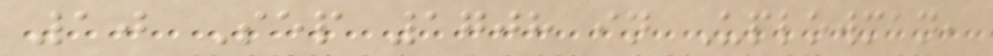10 Sep 1708 in Uplowman,
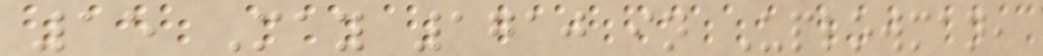15 May 1710 in Uplowman,
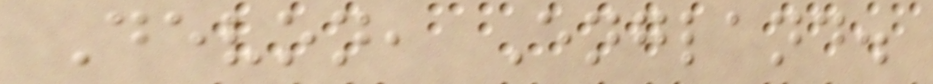Devon, England.
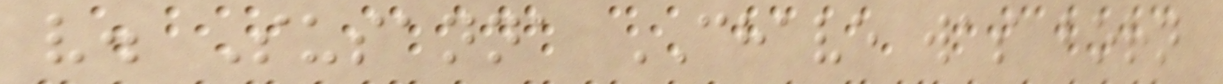v. Susanna CHAVE was born
